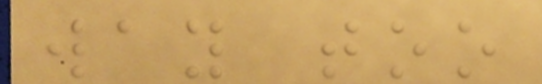way too
